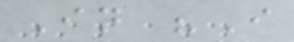In "I
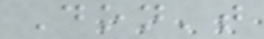Don't
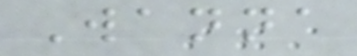Wanna
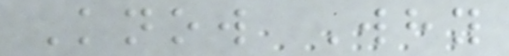Know Why
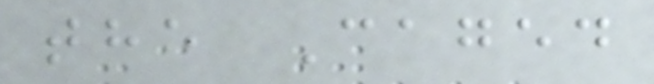the Caged
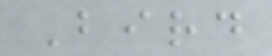Bird
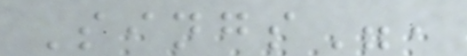Sings",
